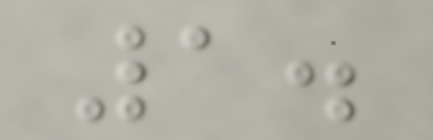1.
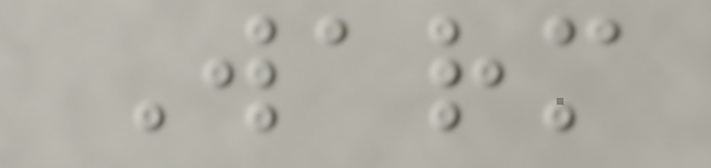Warm
